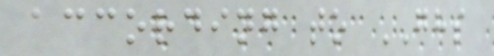according to GHS
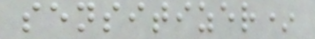sensitizer*
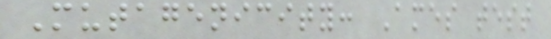Mutagenicity: Ames test
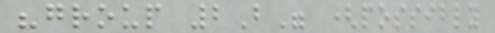"group 2B" (possibly
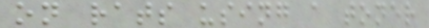on rats using a toner
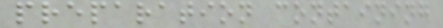preparation containing
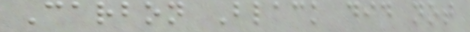Carbon Black did not
